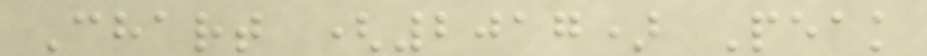Chart (2017) Peak
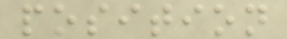position
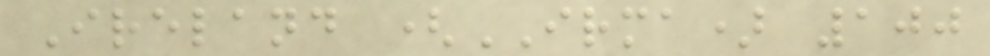Ireland (IRMA) 100
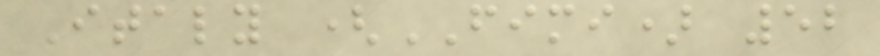Italy (FIMI) 52
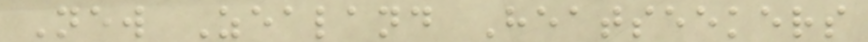New Zealand Heatseekers
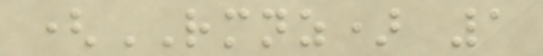(RMNZ) 1
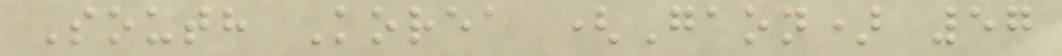South Korea (Gaon) 57
